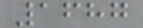1687
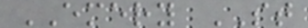EMERY ST
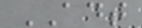ADT
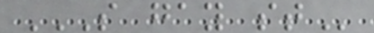S GAY ST
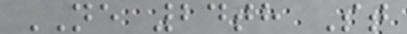NE 24th St
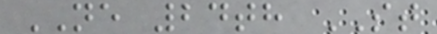NE 24th ST
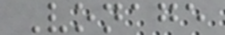Vonage
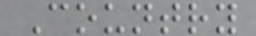Country
